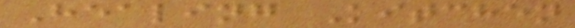Healing Kitchen
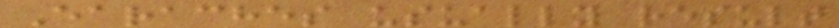Earaches usually result
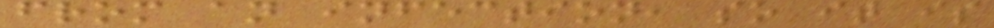from an infection, so it is
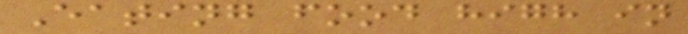Eating food high in
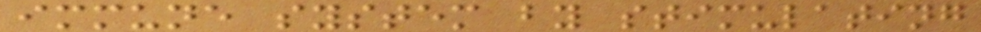immune system by stimulating
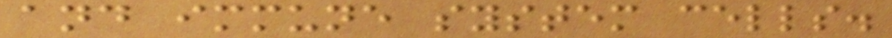and immune system cells.
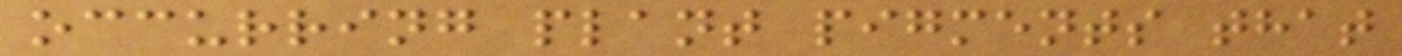occurring plant pigments that
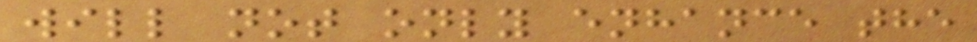will not only enhance the
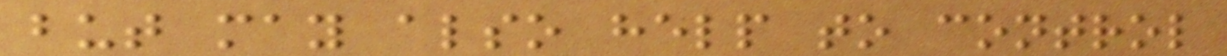but may also help to control
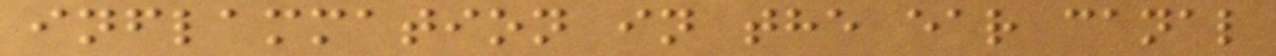inflammation in the ear canal
